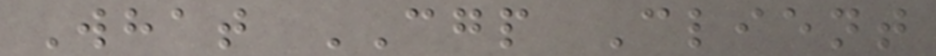What CGP Client
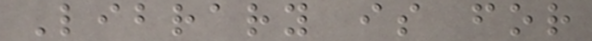Library is for
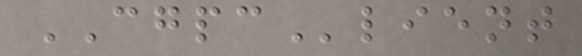CGPClient
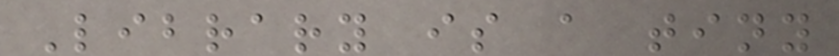Library is a tiny
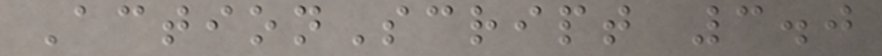ActionScript 3.0
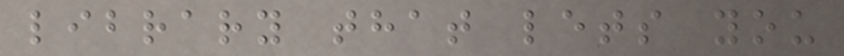library that lets you
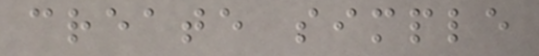create simple
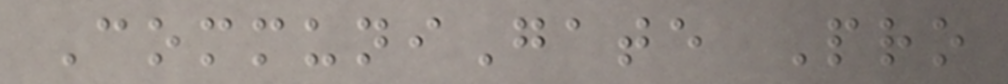CommuniGate Pro
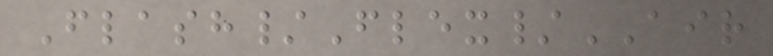Flash/Flex/AIR
